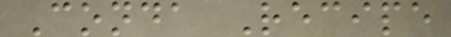Conda Recipe
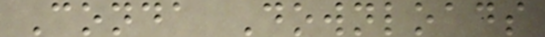Conda Downloads
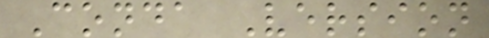Conda Version
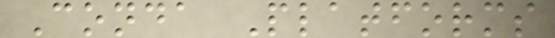Conda Platforms
